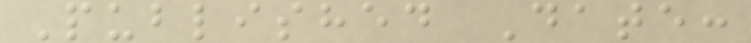Published Date:
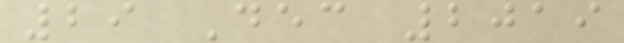29 Dec 2019
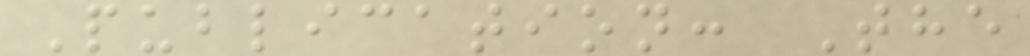Publication: The
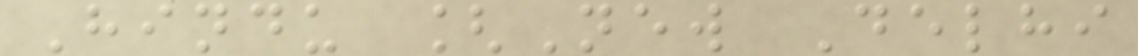Hindu [New Delhi
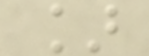]
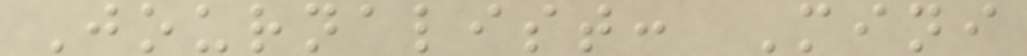Journalist: Mini
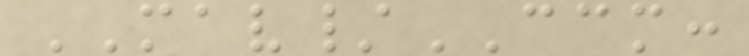MAV/CCM:
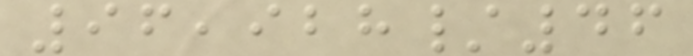96,928/46
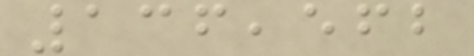136,562
